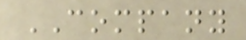COMPANY
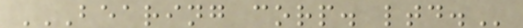BEARING CORP. LTD.
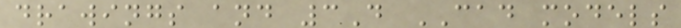drawings and 3D CAD models
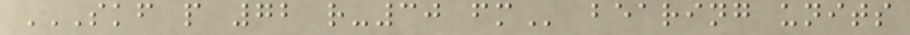SKF P 72 R-30 FM bearing units
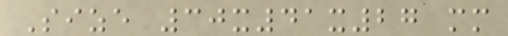Size 30x41x27 mm
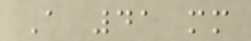A 41 mm
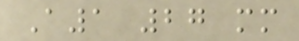A1 27 mm
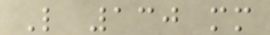L 130 mm
